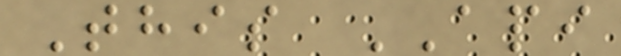This API
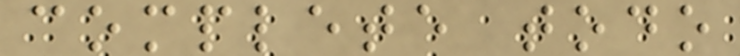complete todo
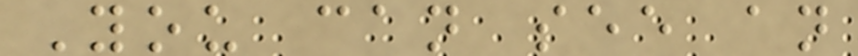You can see an
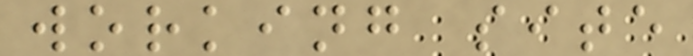working site
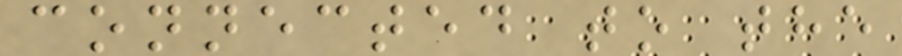connected to the
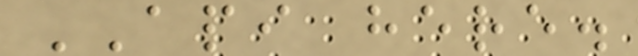API here.
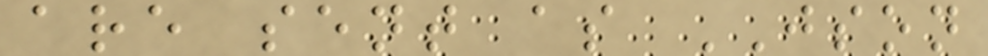are sent as JSON
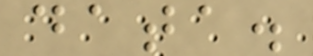data.
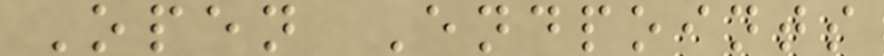Open Endpoints
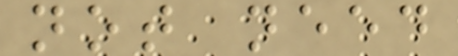not need
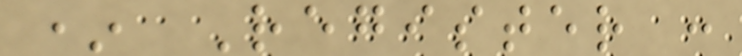* Register :
